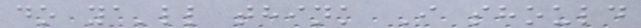do ya'll think I should
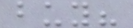buy?
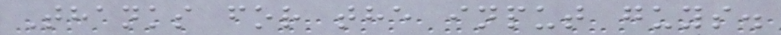Thanks for the input guys.
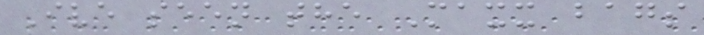Ive seen the Maxx bags
